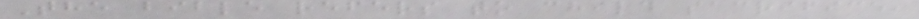The bible refers to child sacrifice,
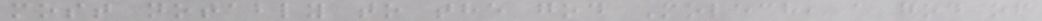most notably to the god Molech, a god of
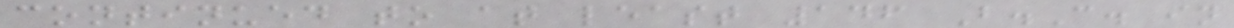continued to at least 146 B.C. in
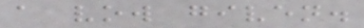a vow given.
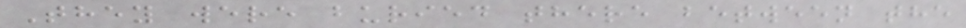They were buried there between the
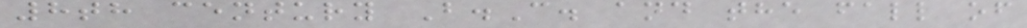8th century B.C. and the fall of
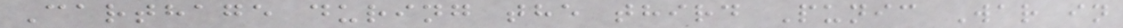Carthage during the third Punic War in
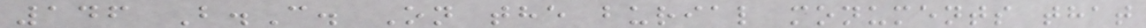146 B.C. On the burial monuments that
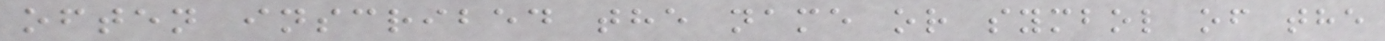often inscribed the name or symbol of the
